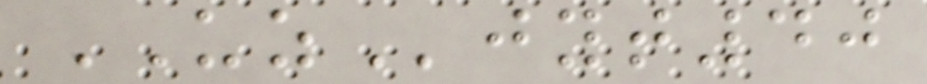UZjyt40
